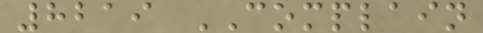8219 COMPLAIN
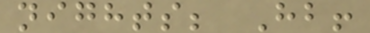nights; Hb!
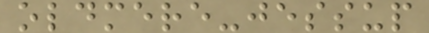oldmere-jessup
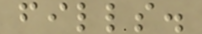fills.
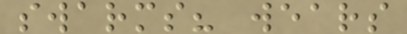swarms? wears
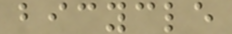bicycle
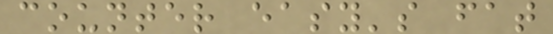counter easy's fat
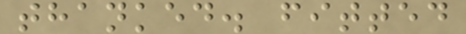thanked. fitted
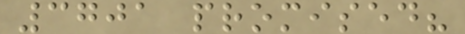3701 promised?
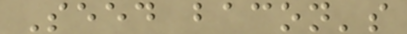Seed bacon's
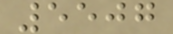5507
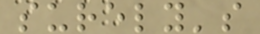surely's
